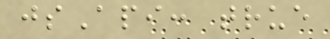jsApi: true
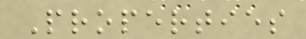Properties
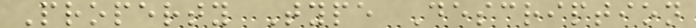Property Type Description
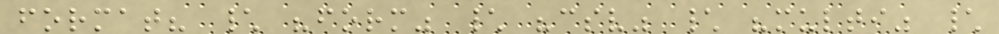format? \ "form" \ "csv" \ "multi" \
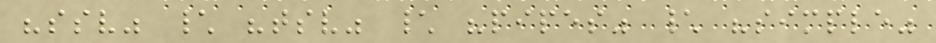"ssv" \ "tsv" \ "pipes" \ "simple"
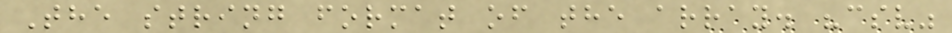The string format of the array. "csv"
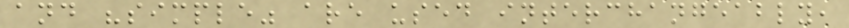and "simple" are used interchangeably,
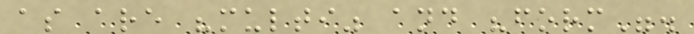as are "multi" and "form".
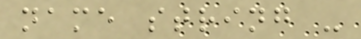name string -
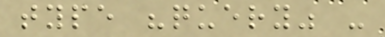type "query" -
